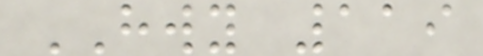HWY 119
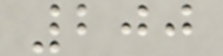200
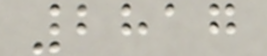2817
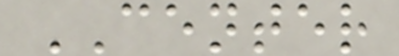CENTER
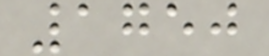1750
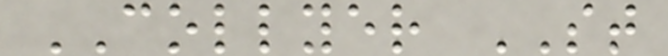COLLYER ST
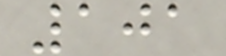101
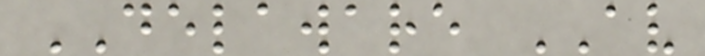DELAWARE AV
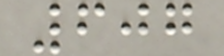607
